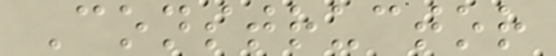Constructor
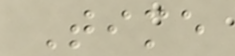Time
